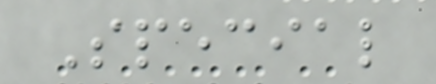Special
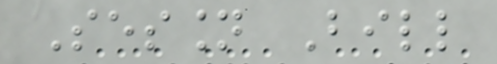Session Bill
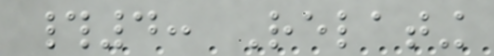#4: Relating
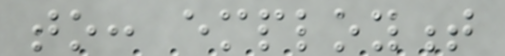to: employment
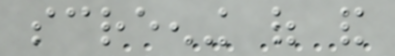screening of and
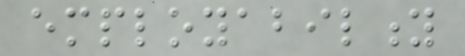employability
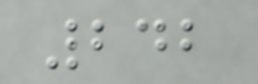242
